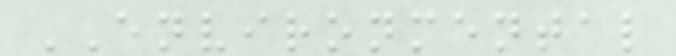ENVIRONMENTAL
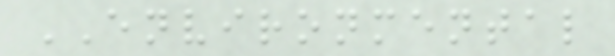ENVIRONMENTAL
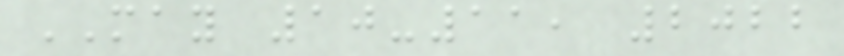MAY 10-11, 2022
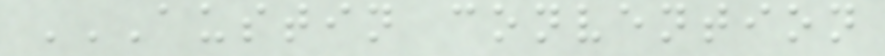AUSTIN CONVENTION
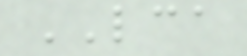LCA
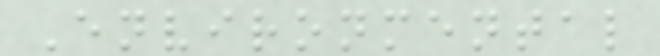Environmental
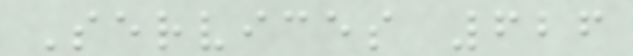Services 626
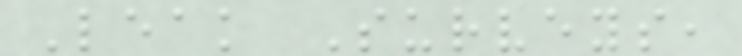Leak Surveys,
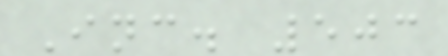Inc. 503
